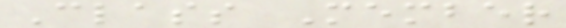Class Member
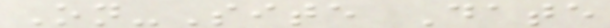On-Site Date
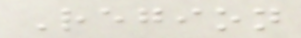Region
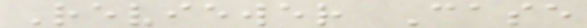Reviewer Case
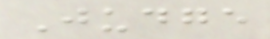Judge
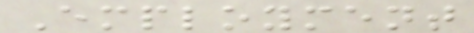Employment
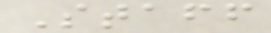Staff
